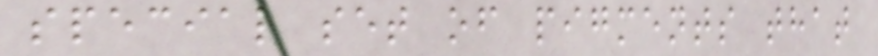special set of pigments that
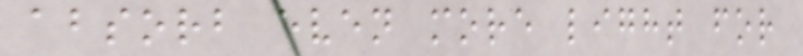absorb even more light for
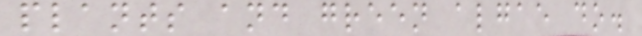plants and green algae do.
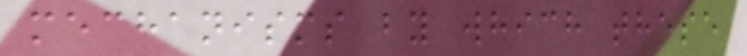mechanisms by which these
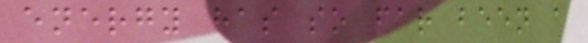energy has so far been a
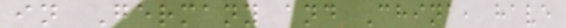in Germany and China, have
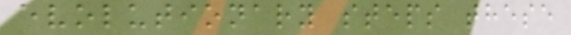evolutionary steps these
